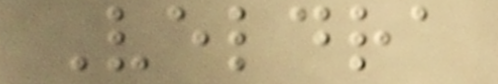Veldra
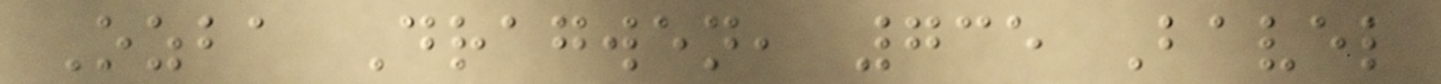Ozba Dragwen, 735 Bavel
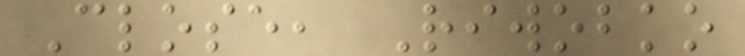Close, Riwobko
